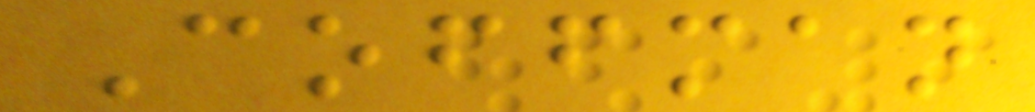Coffman
